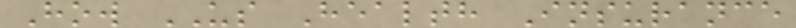How US Health Insurance
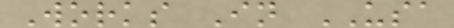Works In USA
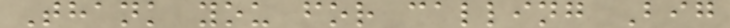Thank you for calling Big
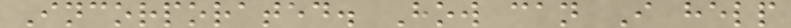Incorporated. How can I help
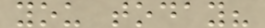you today?
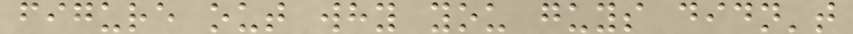figure out why you guys didn't
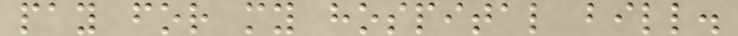pay for my hospital bill.
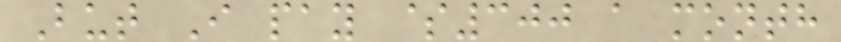But I pay $300 a month
